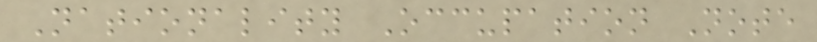Nationality Occupation Note
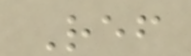Ref
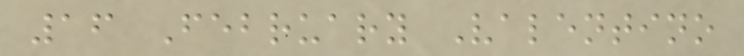16 February Valentino
